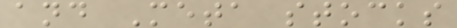and Meta stocks
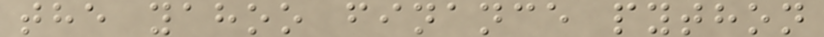the yahoo finance python
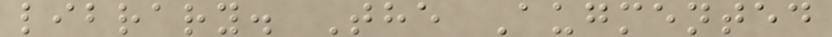library. The Augmented
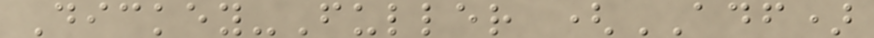Dickey-Fuller (ADF)
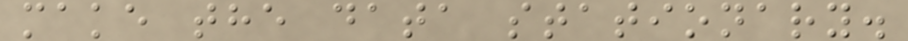make the data stationary.
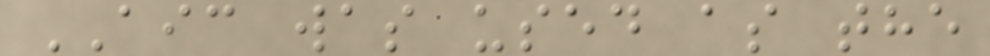AIC was used as the
